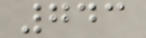743
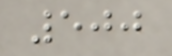500
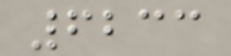6233
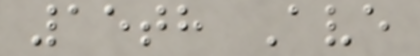15th Ave
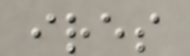ires
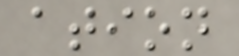ation
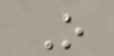O
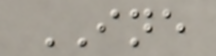INE
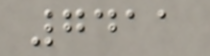7411
